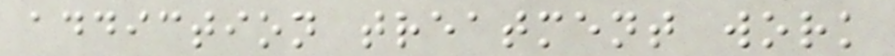addiction treatment work
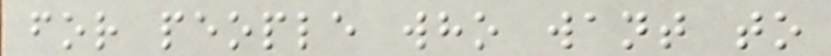for people who want to
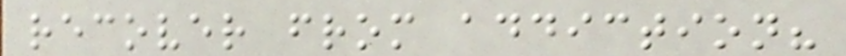recover from addiction?
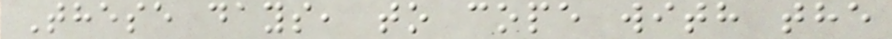These days, to cope with the
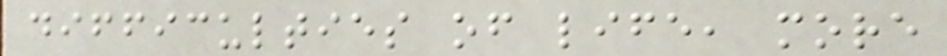difficulties of life, more
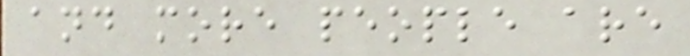and more people are
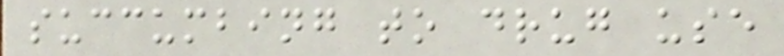succumbing to drug use
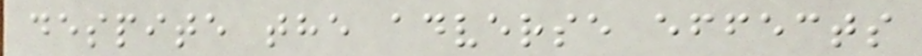despite the adverse effects
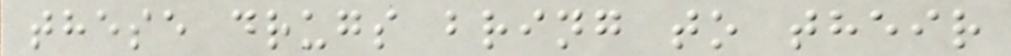these drugs bring to their
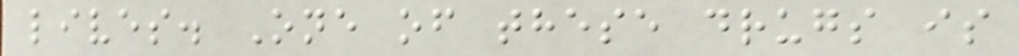lives. One of these drugs is
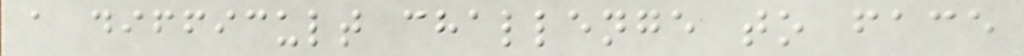a difficult challenge to face
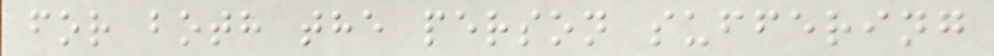for both the person suffering
